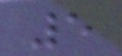5
